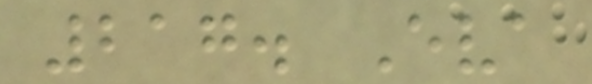217. Eva
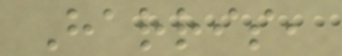Harris,
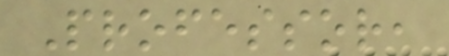Professor,
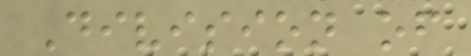Division of
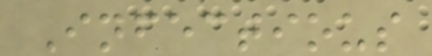Infectious
